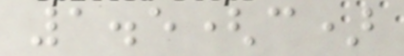1.5(c)
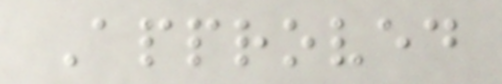Approved
